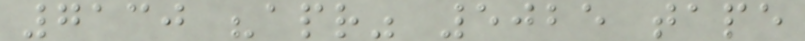7130 "apr" 5025 tape
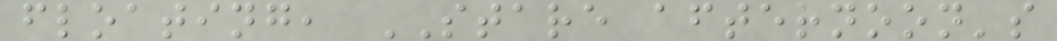floating, STARE afternoon's
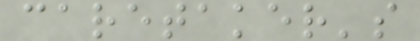caretaker's
